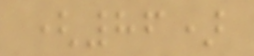(86)
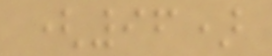(96)
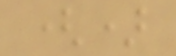()
